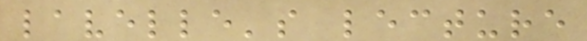lavelle's lecture
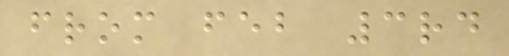from feb 3rd
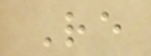Re
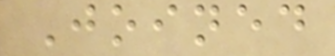Joined
